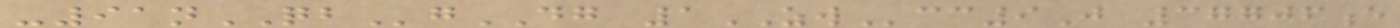-91nQBgDG 1ZWcc9J 37706e
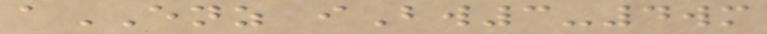aENZ iBw3-4wm
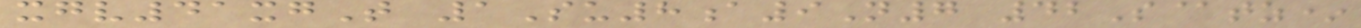xgv41xgT 1Su8a9N7 42S@tz*
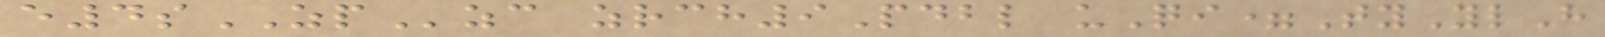e4sZPzc zrch9Pdbl uQi=TyYlH
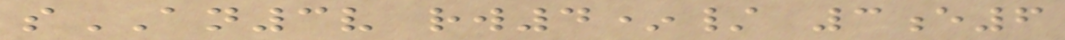sAN3v rw4*/ 3e6
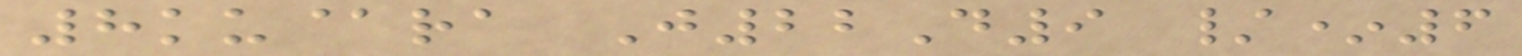8ku@ra J22D9 /*6
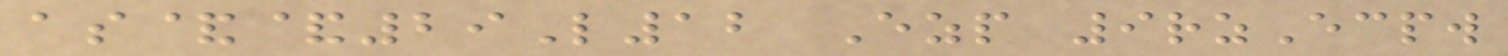as&&29L12 Ezp 9rzEcpw
